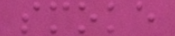smoke
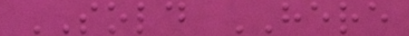SOLD HERE
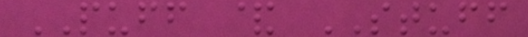PUFF & STUFF
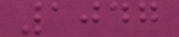1047
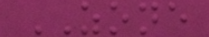ZONE
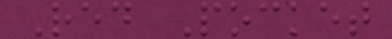Red Pocket
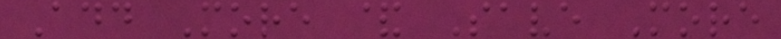Add More & Save More
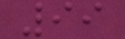99
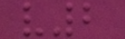v2
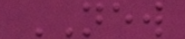NEW
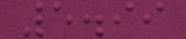5.99
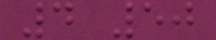4 50
